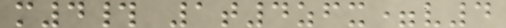m4# 1t4zfx=v4
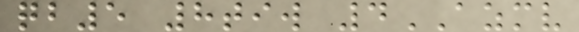qb5 8tiw 4AZMV
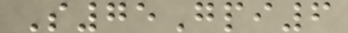S75Gpi6
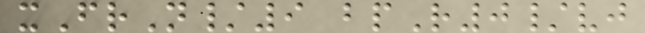xFrN/9 bpR0/vj
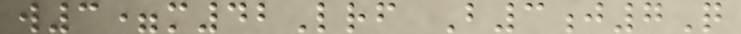w3=m42Lrf B3j7Q
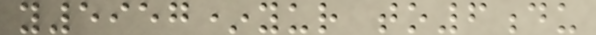y5957*yur to6du
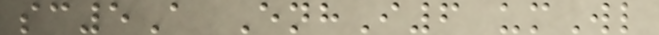sc5A EnhI6 umWl
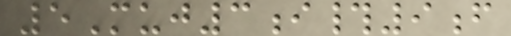5Muj3i#9f
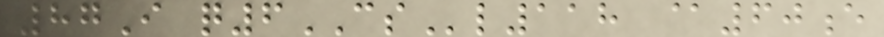87I q6CSl118 @60e
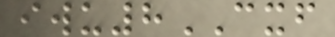iwu8CXF
